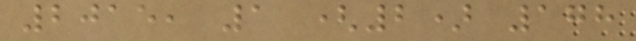2015, 1 (2) 178
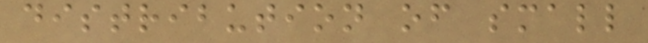distribution of small
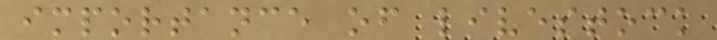importance of livestock
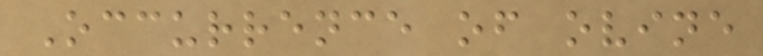Occurrence of ovine
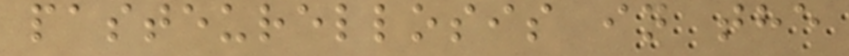pasteurellosis in the
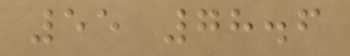55 78.6
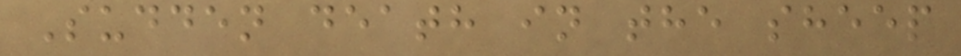Sudden death in the sheep
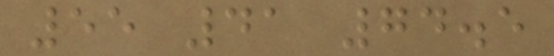55 41 74.5
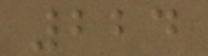224
